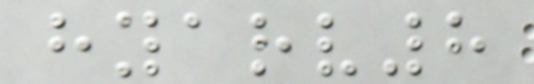hyarv8
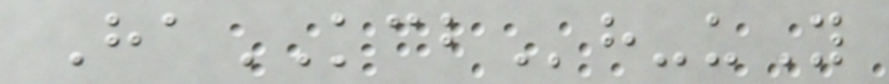HaKCBh-uY
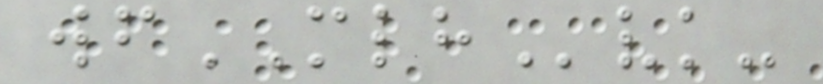wfMLHvk-
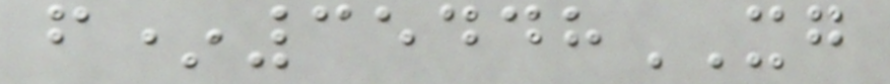f*35448XG
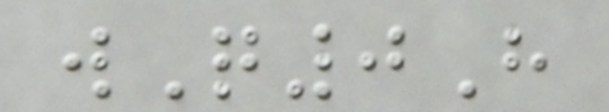wQ0H
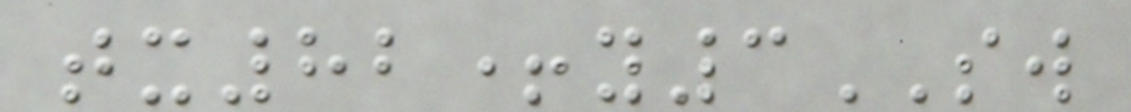tx82+y3SW
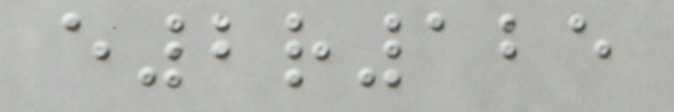e2r125
